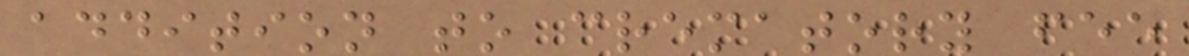addition to crematory fee
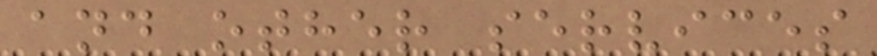and other services
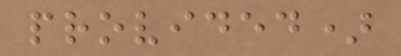provided)
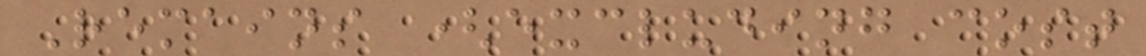Remains (excluding cost
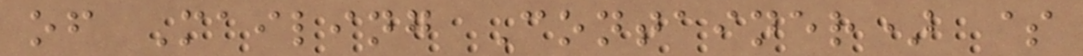of Mailing Container) $
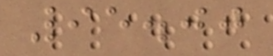95.00
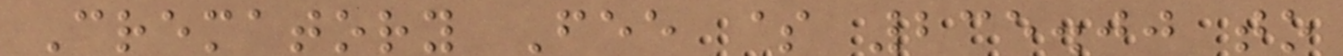Crematory Fee $ 235.00 to
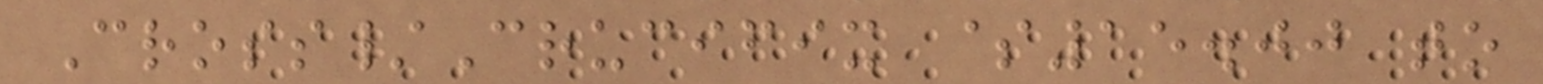Cross/Crucifix $15.00 to
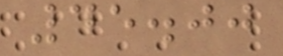45.00
